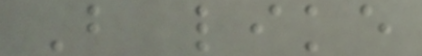B like
